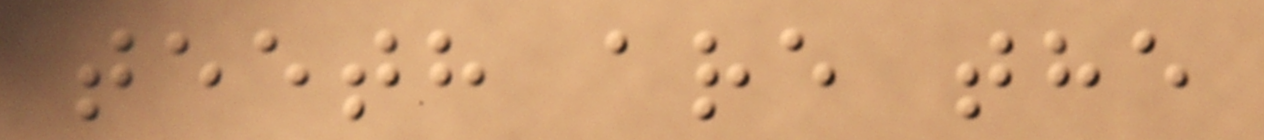teeth are the
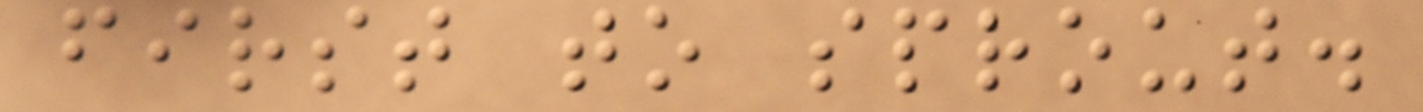first to sprout.
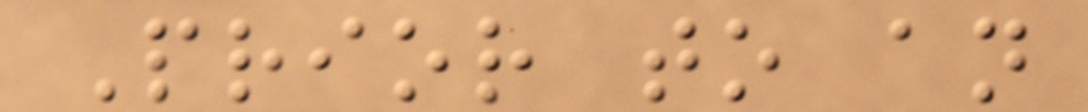Prior to an
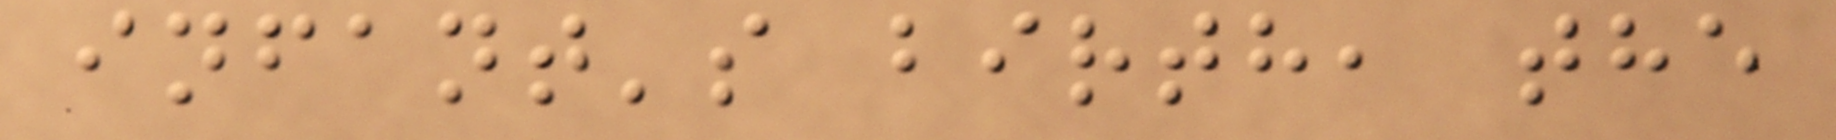infant's birth, the
